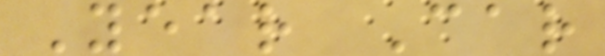Year Car
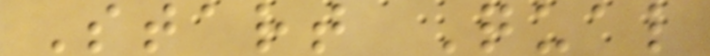Start Qual
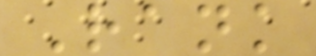Rank
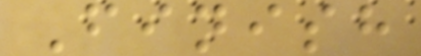Finish
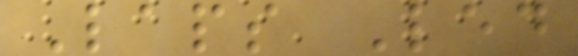Laps Led
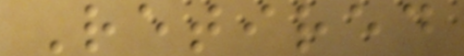Retired
